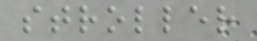stroller
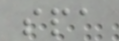spa
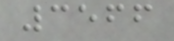3566
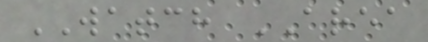WATCH AREA
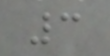3
